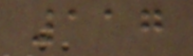117
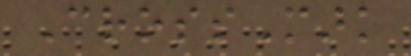CrossMark
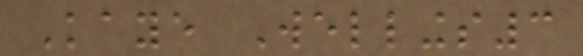Kaye Wellings3
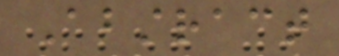Abstract
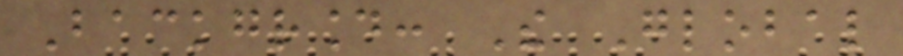Background: The Global
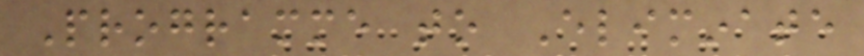Programme to Eliminate
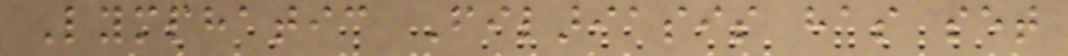Lymphatic Filariasis has set
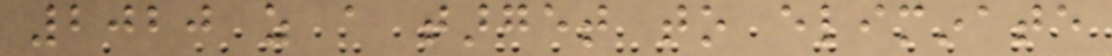2020 as a target to eliminate
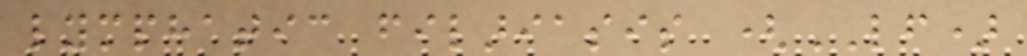lymphatic filariasis (LF)
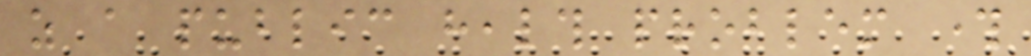as a public health problem through
